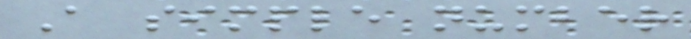A simple number
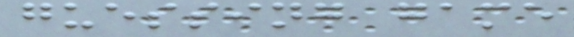guessing game
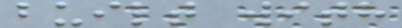built with
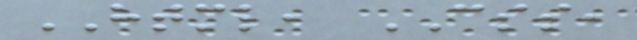HTML, CSS,
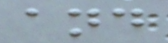and
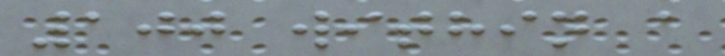100 within a
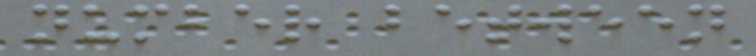number between
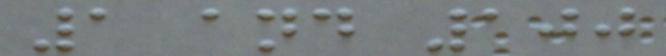1 and 100
